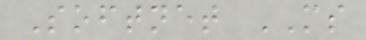Softnet MS
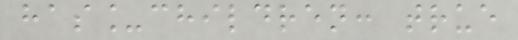has_children: true
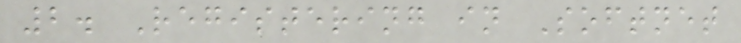2. Registering in Softnet
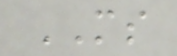MS
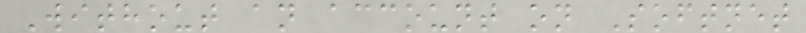Without an account on Softnet
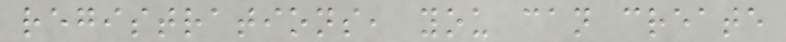registrations, you can create
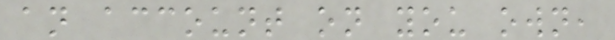an account on you own,
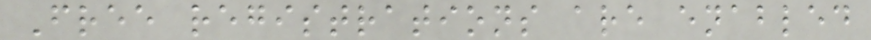Free registrations are enabled
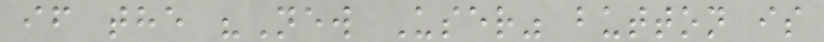if the "New User" button is
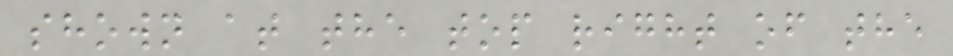shown at the top right of the
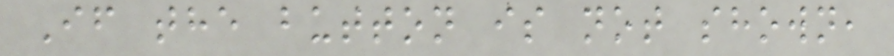If the button is not shown,
